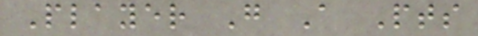Player G A Pts
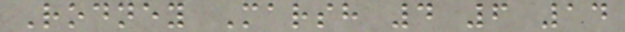Rodney Marsh 4 6 14
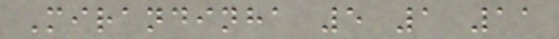Mirandinha 5 1 11
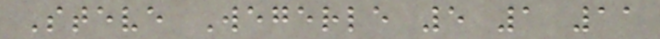Steve Wegerle 5 1 11
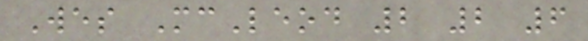Wes McLeod 2 2 6
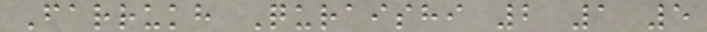Farrukh Quraishi 2 1 5
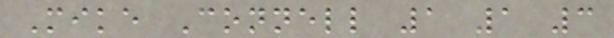Mike Connell 1 1 3
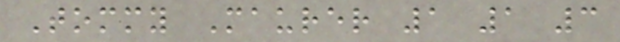Tommy Maurer 1 1 3
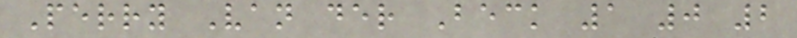Perry Van der Beck 1 0 2
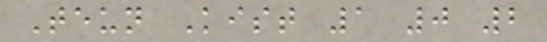Teun Kist 1 0 2
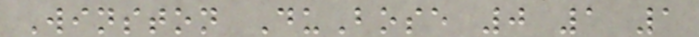Winston DuBose 0 1 1
